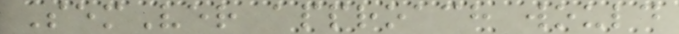SemVer approach would
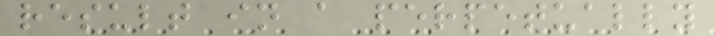result in a perpetually
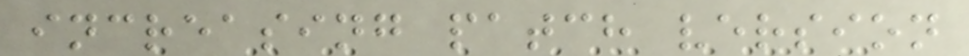increasing patch version
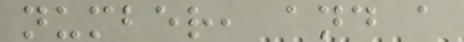number, and a
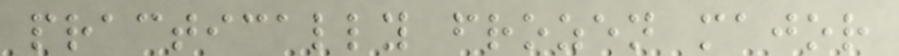practically frozen major
